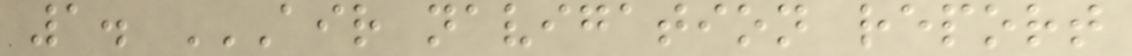1. AIR NAVIGATION REPORT
